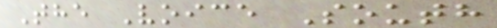The Voice South
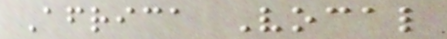Africa Vocal
